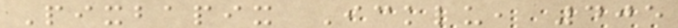Pixbapix Icklu, 405
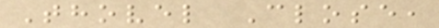Thovel Close,
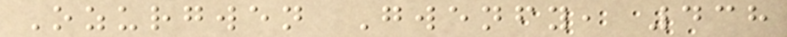Ozurgwen Gwenfy, 438
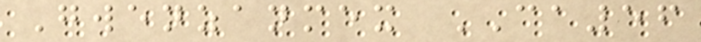Gwenzanmex CA56
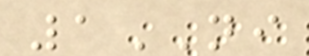1NI
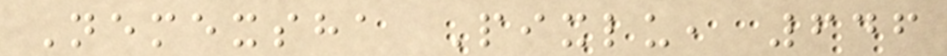Nemexsha Pixlu, 646
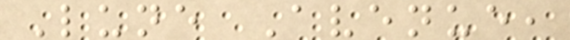Lune Avenue,
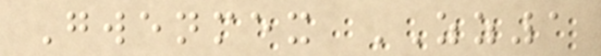Gwenmex ZZ1
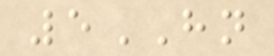5HN
